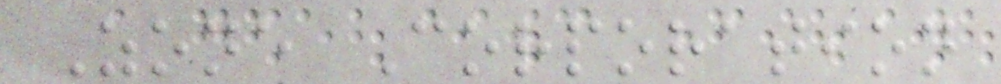Zone Corporation
